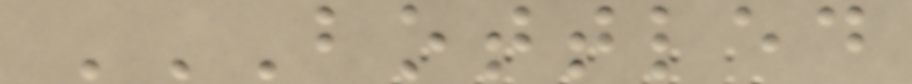BOTTLED
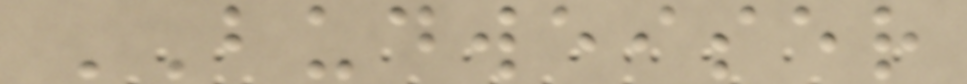BUDWEISER
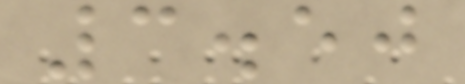3.50
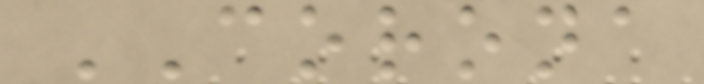CORONA
